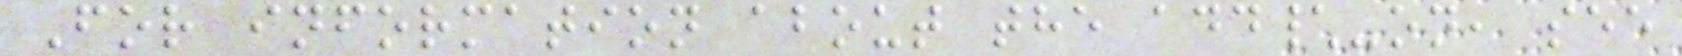For information about the add\-on, see
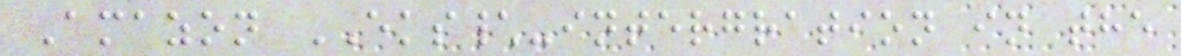Amazon EKS\-intergration in the
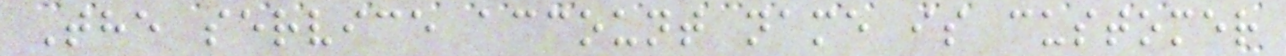The service account name is customer
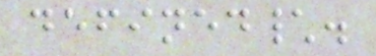defined\.
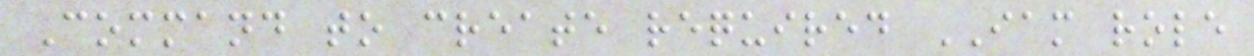Command to create required IAM role
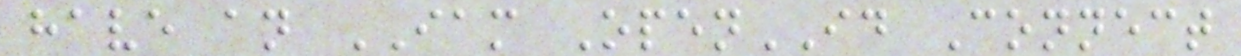have an IAM OpenID Connect
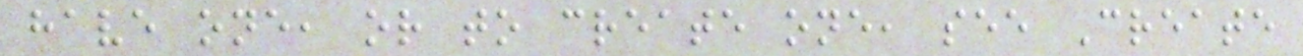have one, or to create one, see Create
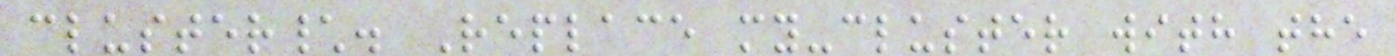cluster\. Replace my-cluster with the
